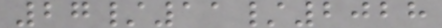27/11/2028
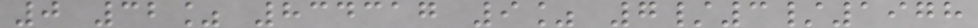0 32% 834317 9% 7/3/1978
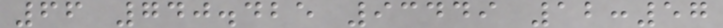66 740.425 93449 12:57
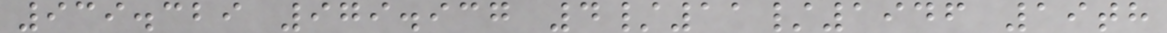939.329 979.937 4/11/1946 19th
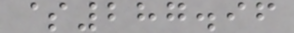$287.96
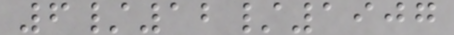6/12/1907
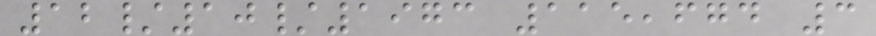12/10/1973 115,674 3
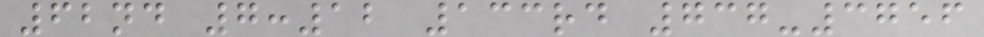62nd 7:12 133rd 737-3756
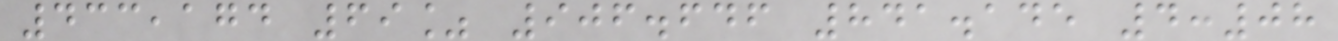433,174 69% 906.646 841.145 4:08
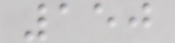150
